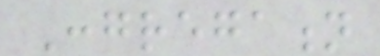Congregation
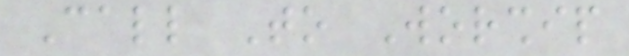Call To Worship
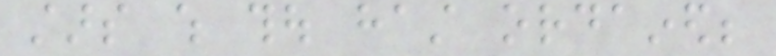stars which thou hast ordained;
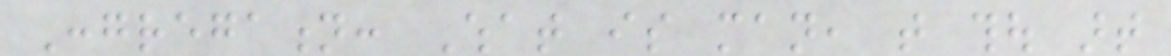Congregation: What is man, that thou art
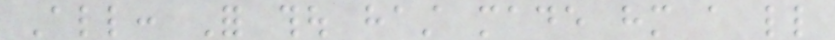All: For thou hast made him a little
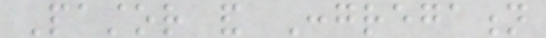Pastor and Congregation
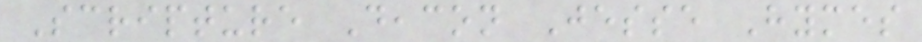Scripture Deacon Jesse Hymes
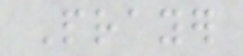Prayer
